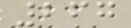267
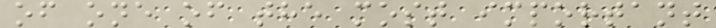of one of the most important
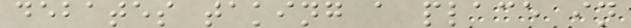debates taking a place in
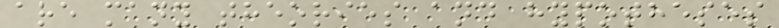are many theories and hypotheses
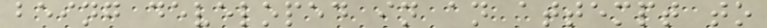being developed in an attempt to
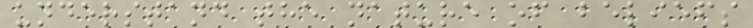understand the nature of beliefs
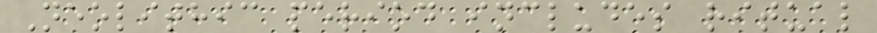Neolithic period includes ritual
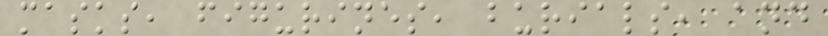masks, figurines, burials, and
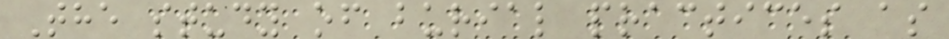The study of burial practices as
